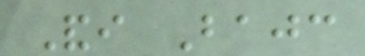Andi Bajc
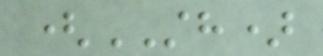(STH)
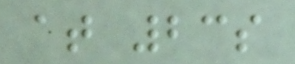at 23s
